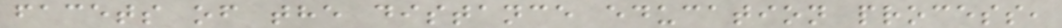facets of the distance education process,
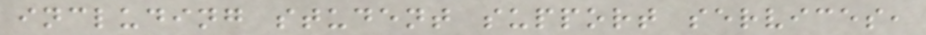including student support services,
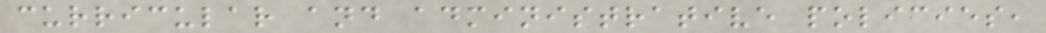curricular and administrative policies,
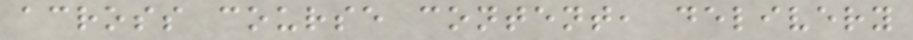across course content, delivery
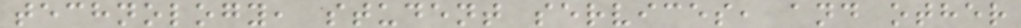technology, student services, and other
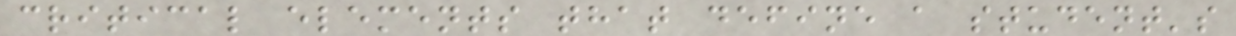critical elements that define a student's
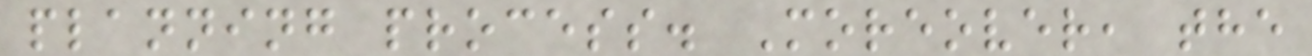planning process. Moreover, the
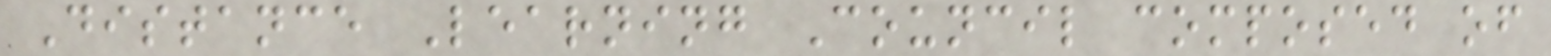Distance Learning Council composed of
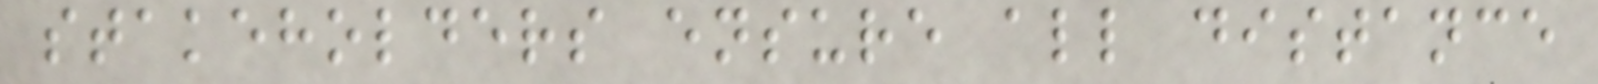stakeholders ensure all distance
